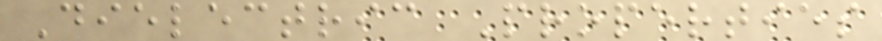Dielectric Properties
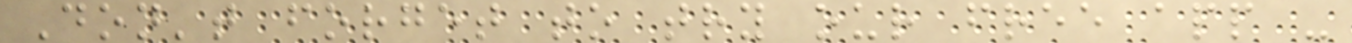Don't forget to try our free app -
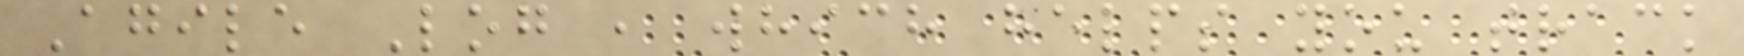Agile Log , which helps you track
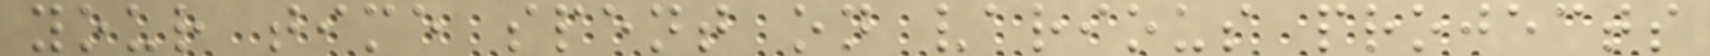your time spent on various projects
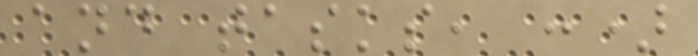and tasks, :)
